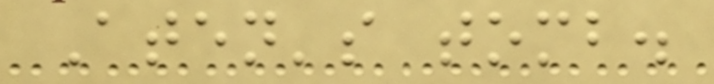Aten's tomb.
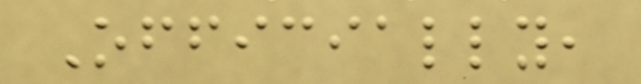Officially,
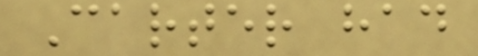Carter had
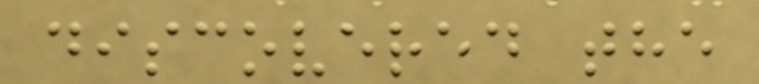discovered the
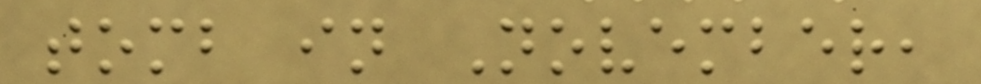tomb in November,
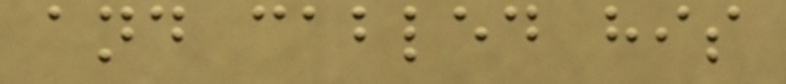and cabled his
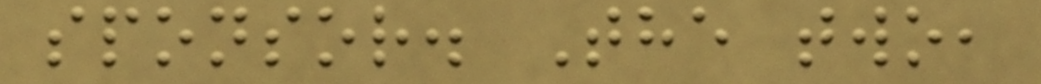sponsor. The two,
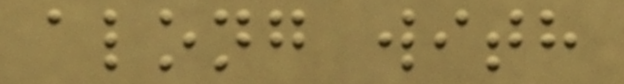along with
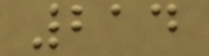214
